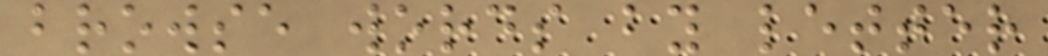browse words by letter
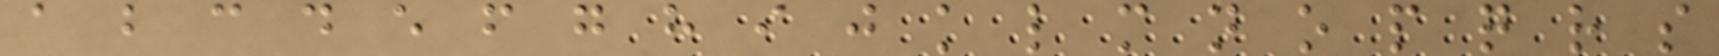a b c d e f g h i j k l m n o p q r s
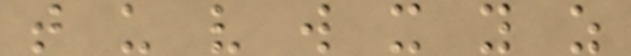t u v w x y z
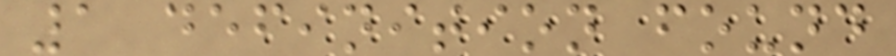1 definition found
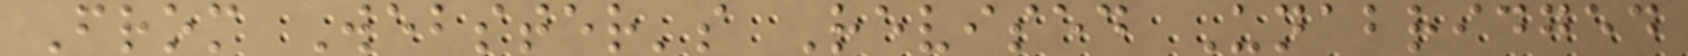From Webster's Revised Unabridged
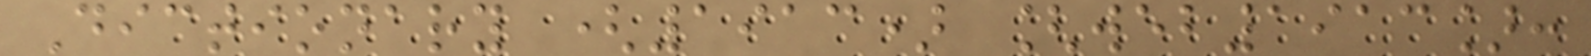Dictionary (1913) [web1913]:
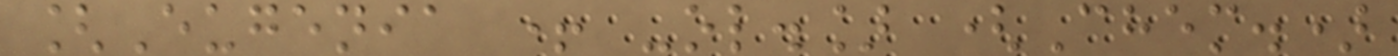[Eugenia + -ol.] (Chem.)
